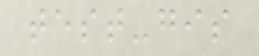test-gis
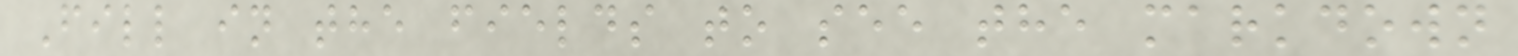Fill in the fields to see the markdown
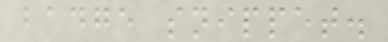badge snippet.
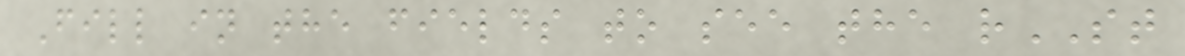Fill in the fields to see the rST
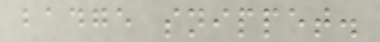badge snippet.
